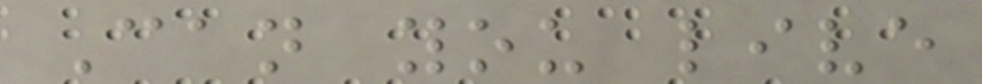Can you live
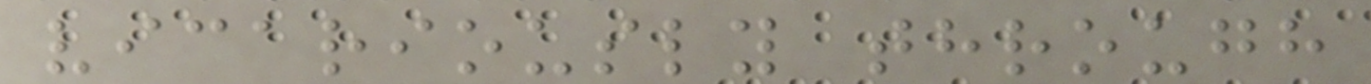vicariously through
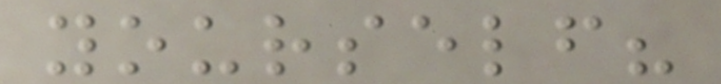yourself?
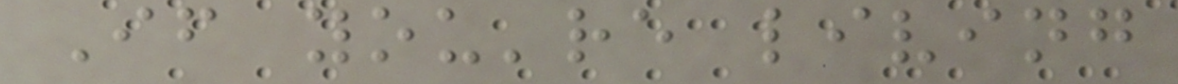If you're living
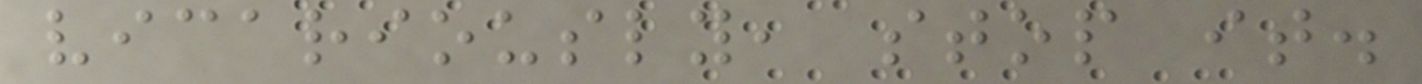vicariously, stop it.
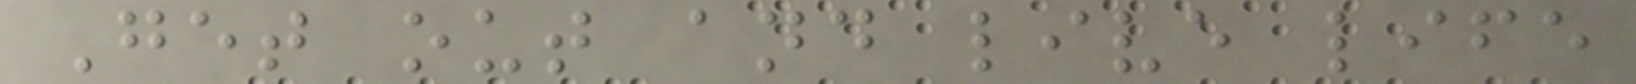Get out and live life
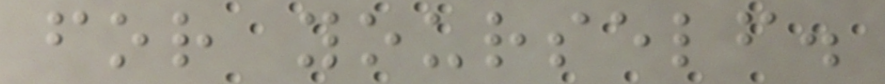for yourself.
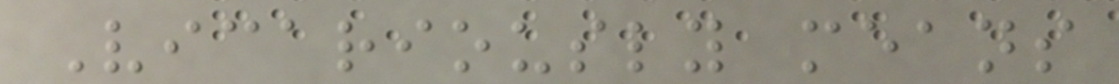Vicariously means
